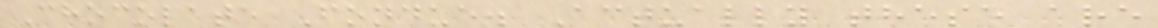Chocolate Fondue. Actually these are
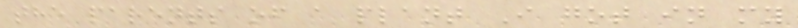the parents of a plant I got in my
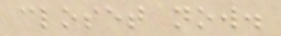closet now.
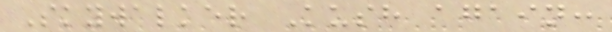Skywalker Kush again:
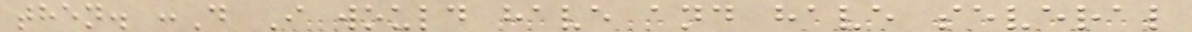then. :D I would have and have several
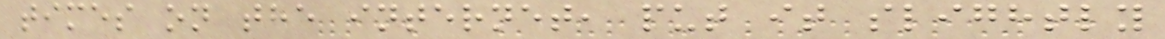times on the internet, put it slightly
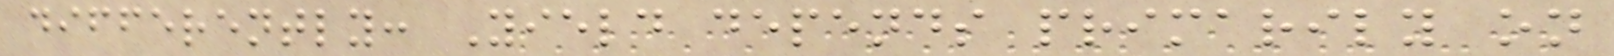differently: Yield depends primarily on
